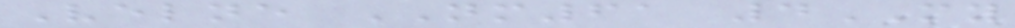Velne NM61 4MY
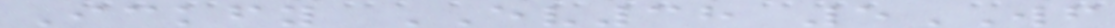Ickfy EV38 5WF
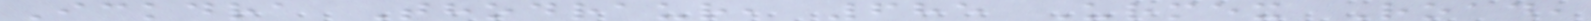Ickdra Thodraur, 685 Urmex Road,
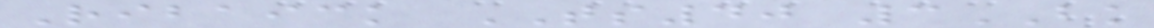Ribaick TS40 3BK
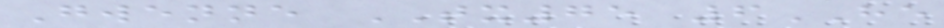Gwenne TX75 6HE
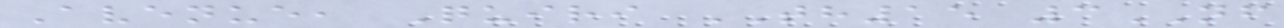Avenue, Quiri TH15 3NF
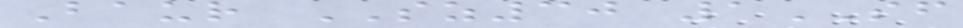Baur SZ30 1SF
